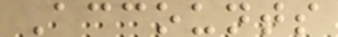Accounts
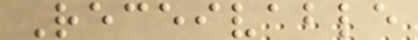Receivable
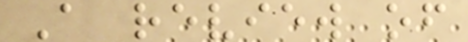A review of
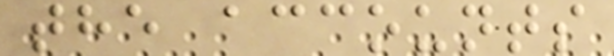the accounts
